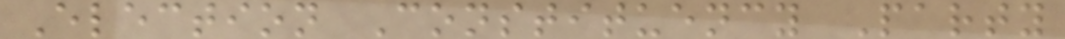Election Constituency Party
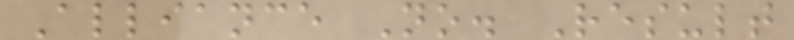Alliance No. Result
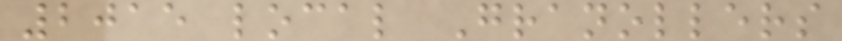2015 local Granollers
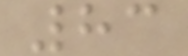83
